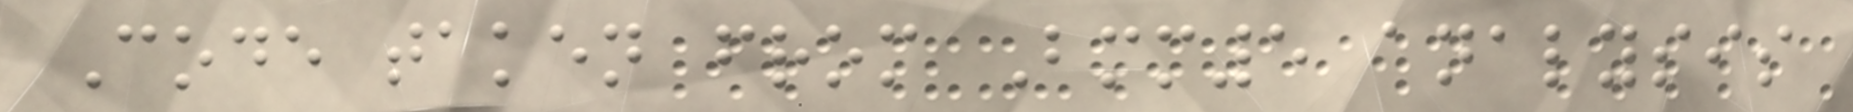Code taken from Bmm5 analysis
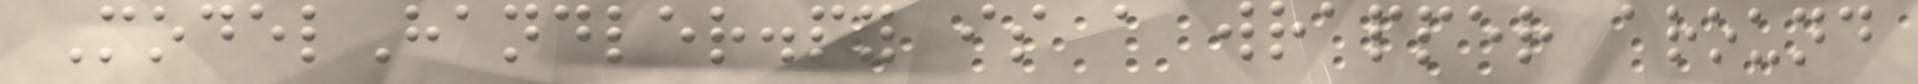ModelHandler.py is a wrapper around
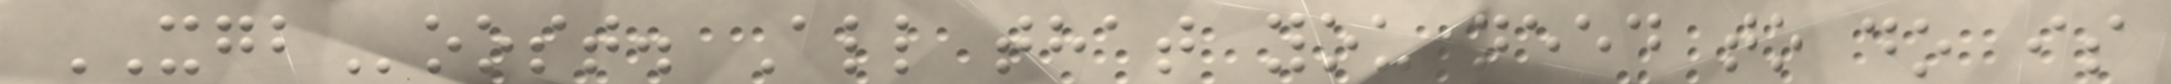XGBoost. All that you need to do is
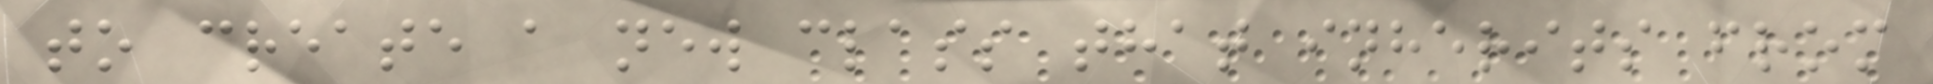to create a new class that inherits from
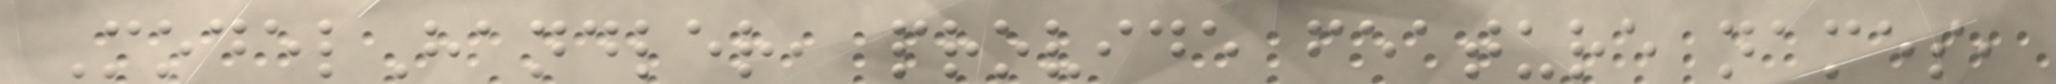ModelHandler, provide feature names,
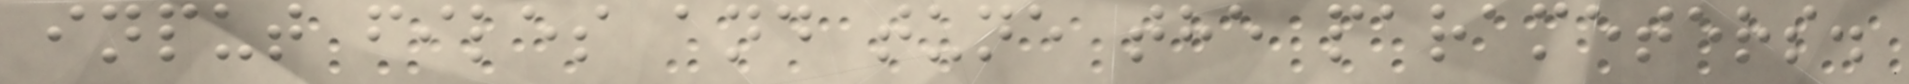input files and tune the parameters.
